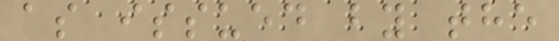as issued by the
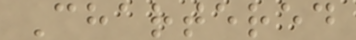Chartered
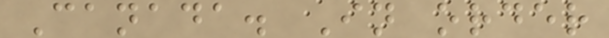Canada. In order
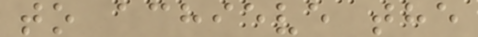to achieve the
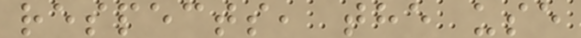respects, the use
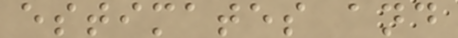estimates and
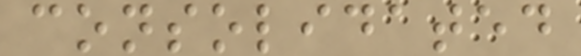consolidated
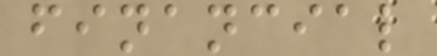financial
